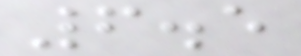6.5
